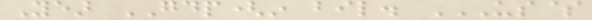Year GDP(in bil. US$
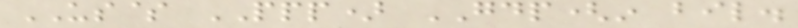US$ PPP) GDP(in bil.
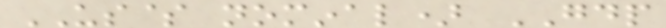US$ nominal) GDP
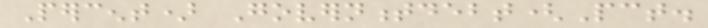Percent) Governmentdebt(Pct.
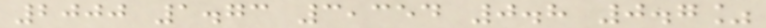2000 1.73 3,354 0.8 0.7%
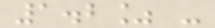1.2% -
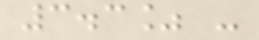3.3% -
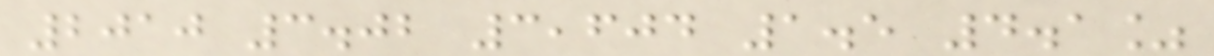2010 3.02 3,604 1.5 4.1%
